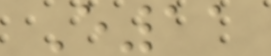E11
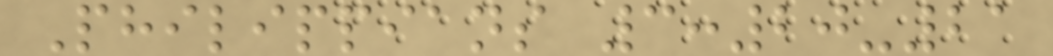Philippians 3:20-21
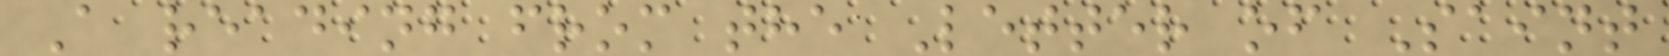A reading from the Letter of Saint
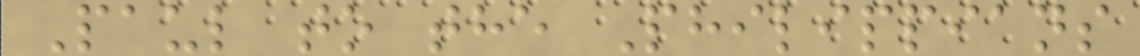Paul to the Philippians
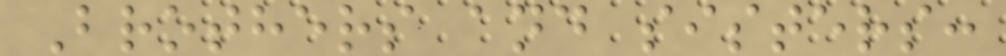Brothers and sisters:
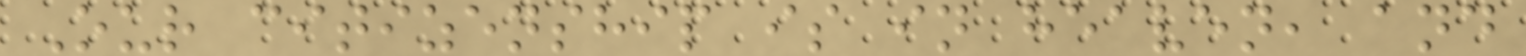Our citizenship is in heaven, and
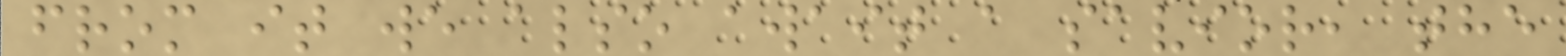from it we also await a savior, the
